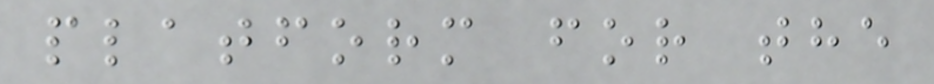platform for the
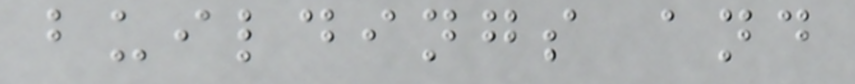buildings and
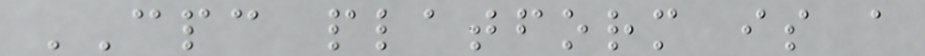CPC platform is a
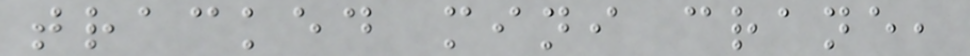tracked mini crane,
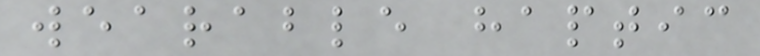wearable haptic
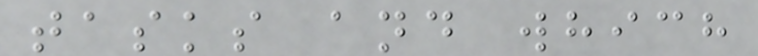tasks and which
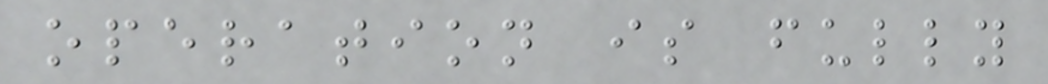operation is fully
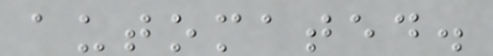automated.
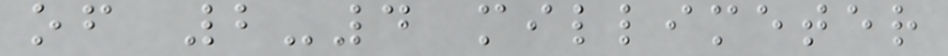of 2-4 millimeter
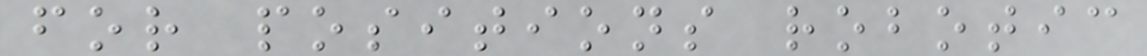for positions robotic
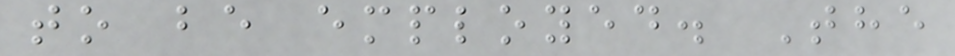to be employed. The
